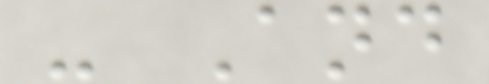- And
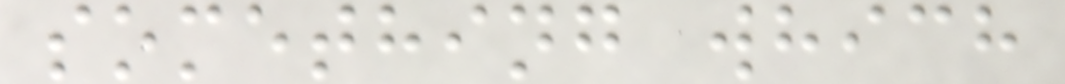something which
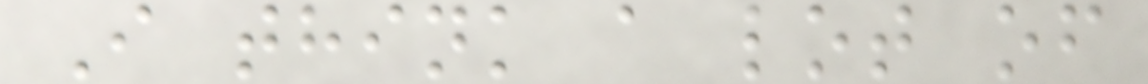I think a lot of
